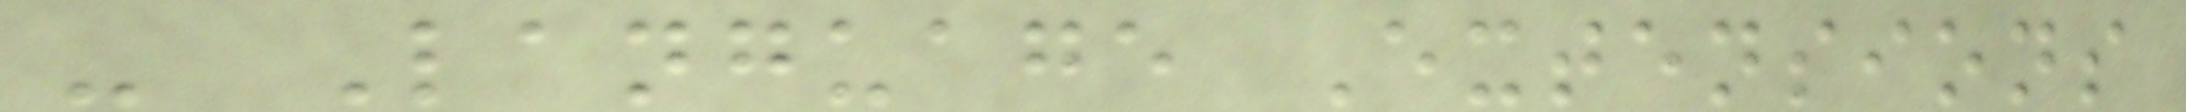- Language Extensions
